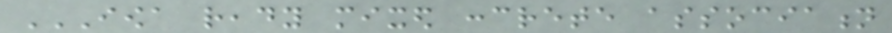IOWA READY MIXED CONCRETE ASSOCIATION
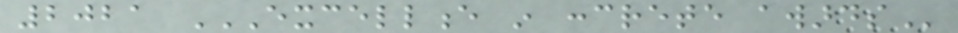2021 EXCELLENCE IN CONCRETE AWARDS
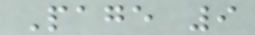Page 9
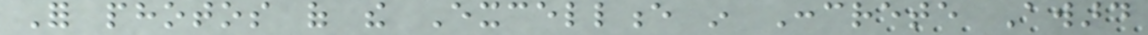For photos of the Excellence in Concrete Award
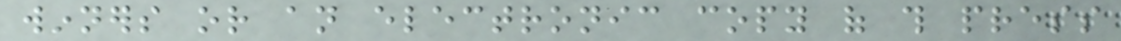winners or an electronic copy of this press
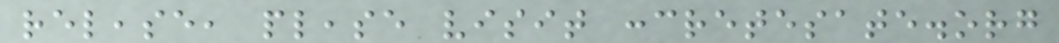release, please visit concretesate.org
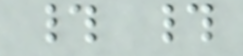# #
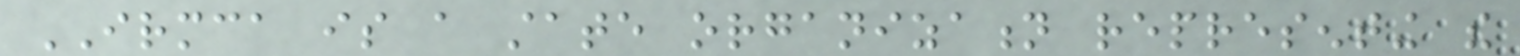IRMCA is a state organization representing the
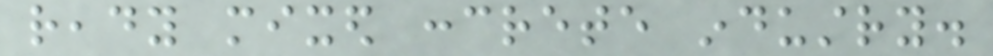ready mixed concrete industry.
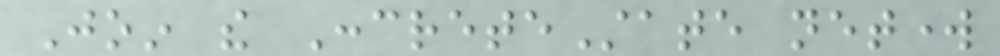Join the ConcreteState network
